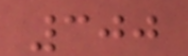300
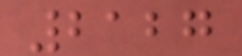2127
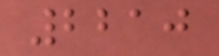2210
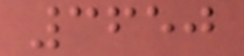3650
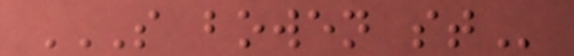S BOWEN ST
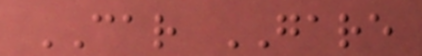CAR GARE
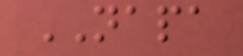NAPA
